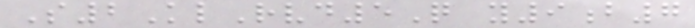S2KlRvd5Q y9b7
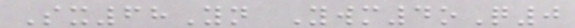Sx68Yn Ywm4oQ0
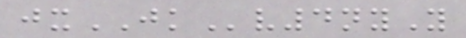jxJKv4nyY
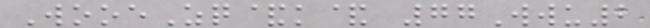WooeZq&k& 77Wwu2
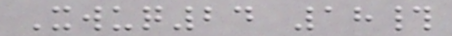Xwuq24 18#
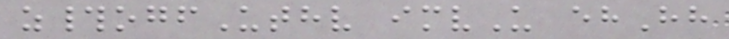z#ogfUthv imvU ehHh
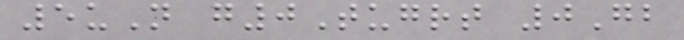5uN g0Tugrt 0Gb
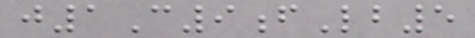j1C9fLb5
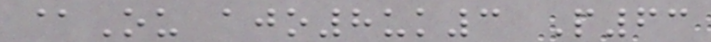@Ou ajo8uk3 P63
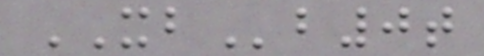XBb0t
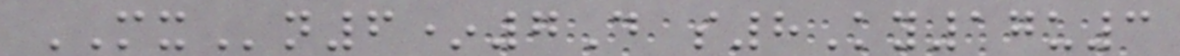MXn6*7D s8Ky17u3
